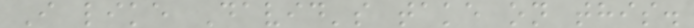I like David's take on this.
